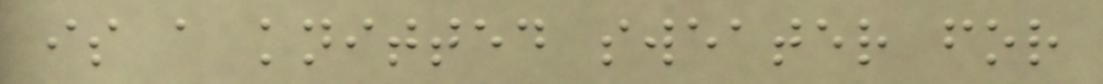is a knitted sweater for
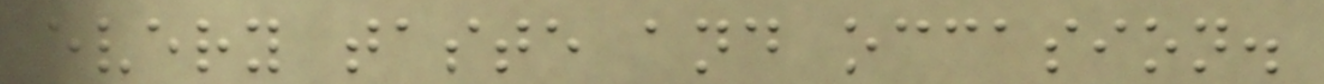every taste and occasion.
